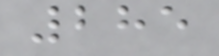285
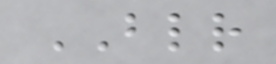BLR
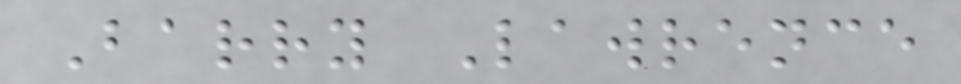Barry Lawrence
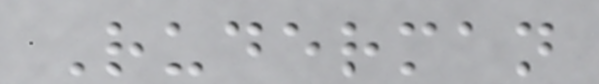Ruderman
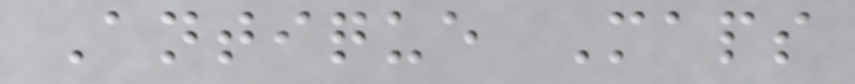Antique Maps
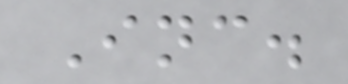Inc.
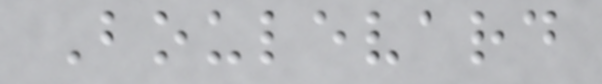Boulevard
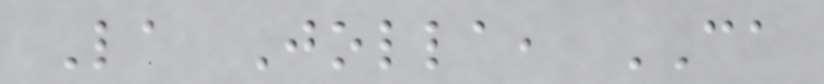La Jolla, CA
